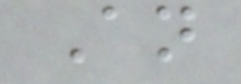An
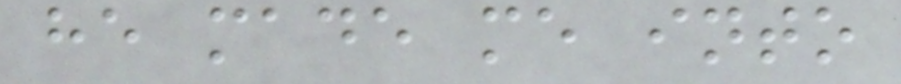he made me into
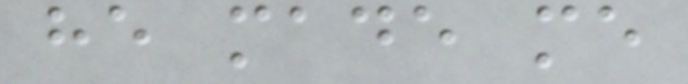he made me
